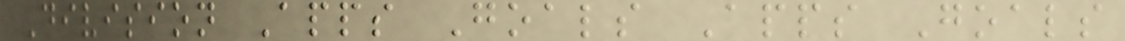Division Apps Goals Apps Goals
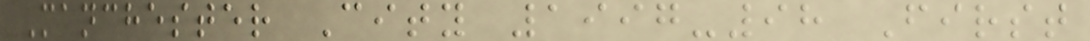Manchester City 1997-98 First
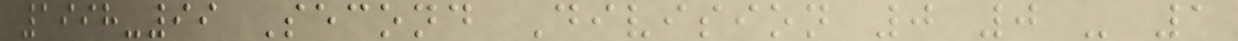1998-99 Second Division 0 0 - 1
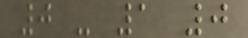0 - 1 0
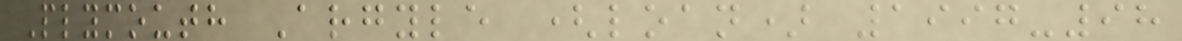Plymouth Argyle (loan) 1997-98
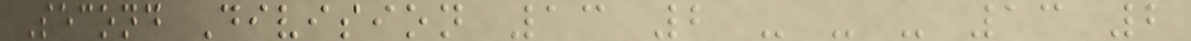Second Division 13 2 - - - 13 2
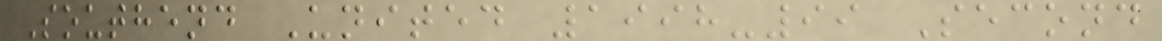Southend United 1998-99 Second
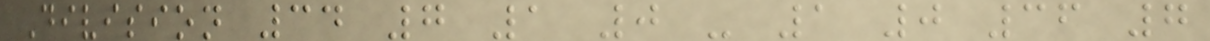Division 34 7 1 0 - 1 0 36 7
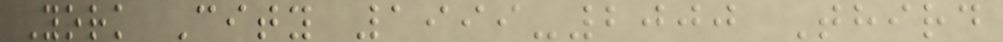York City 1999-2000 Third
